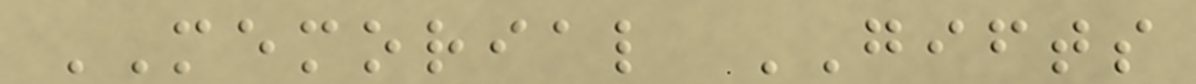MEMORIAL GIFTS
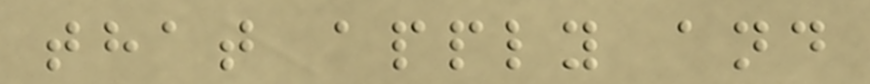that apply and
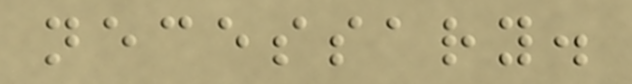necessary.
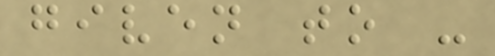given to -
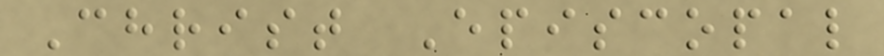Christ Episcopal
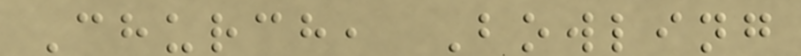Church, Bowling
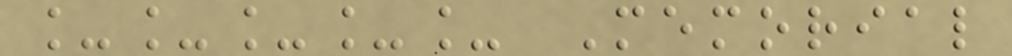_____ Memorial
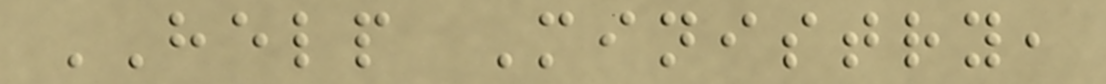HELP Ministry,
